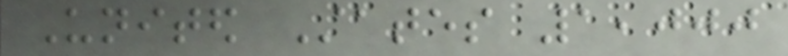United States 1,000
